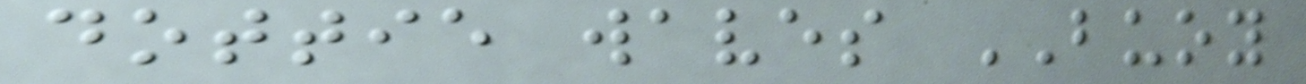dottie waves BUOY
